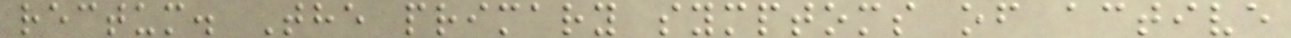rectum. The primary symptoms of active
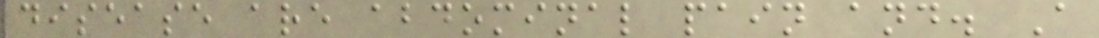disease are abdominal pain and. A
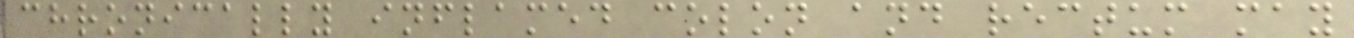chronically inflamed colon and rectum may
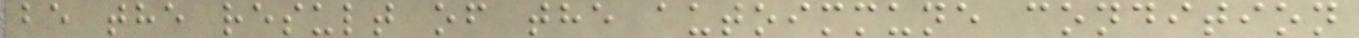be the result of the autoimmune condition
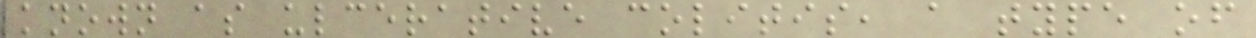known as ulcerative colitis, a type of
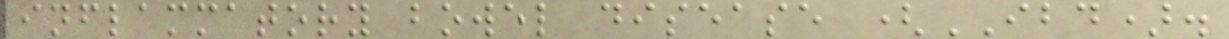inflammatory bowel disease (IBD).
